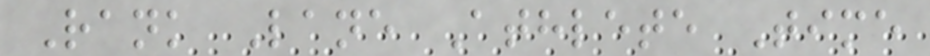Rank Lane Athlete Time
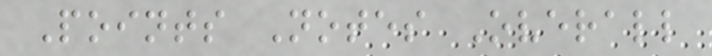Points Notes Overall
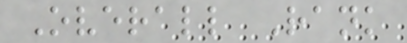Overall Rank
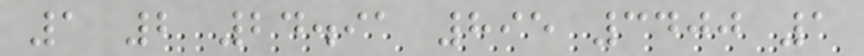1 2 24.91 895 3400 1
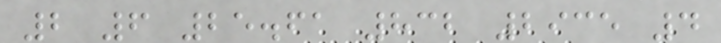2 6 25.61 832 2935 4
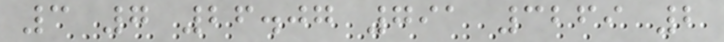3 7 26.07 791 3269 2
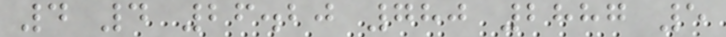4 4 26.20 780 2887 5
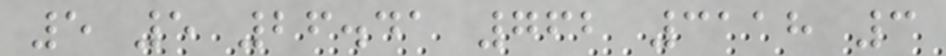5 5 26.41 762 3118 3
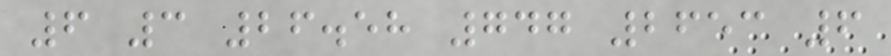6 3 26.58 747 2653 6
